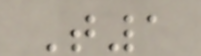T1
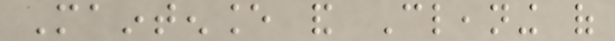Maintenance and Cleaning of
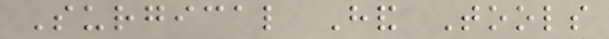Surgical Hand Tools
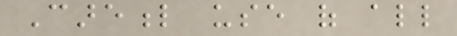Careful use of all
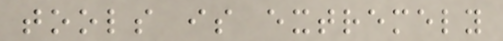tools is extremely
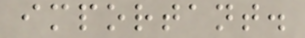important.
